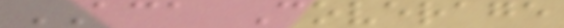ACA Coverage
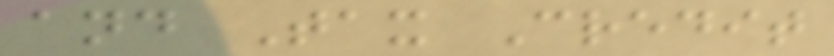and Tax Credit
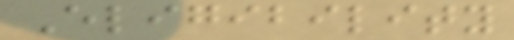Eligibility
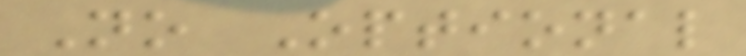No Optional
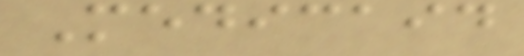Medicaid
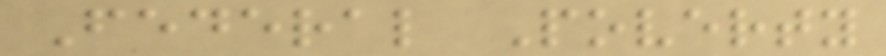Federal Poverty
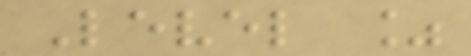Level %
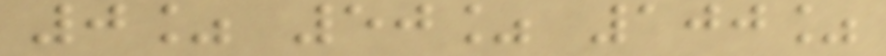0% 50% 100%
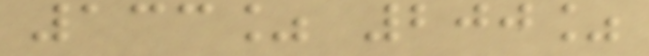133% 200%
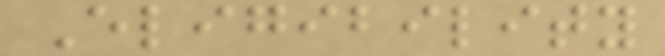Eligibility
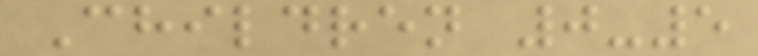Children 0-5
